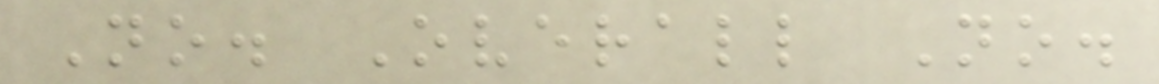No. Overall No.
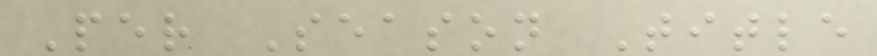Per Season Title
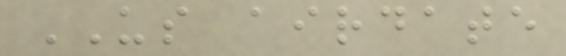US airdate
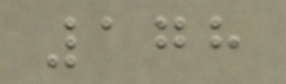178
